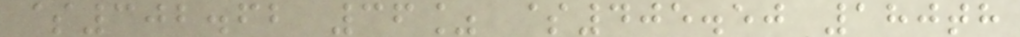$302.62 36% $405.50 180th
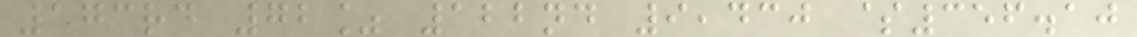173rd 72% 122nd 9,430 $356.10
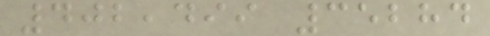402,499 35284
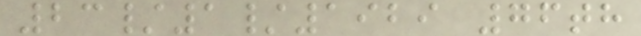23/1/1929 76th
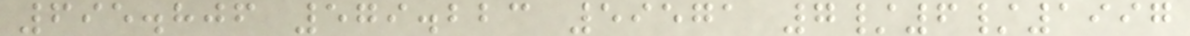695.806 579.223 59571 7/6/1997
